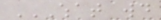WHAT WOULD
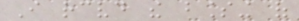I received the blessing of
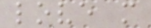love more
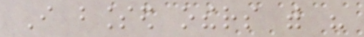I blessed others with his
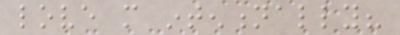love more intentionally?
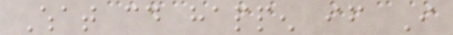What could happen if I
